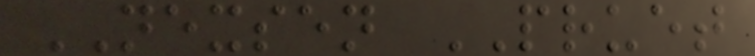NEXSEN PRUET
